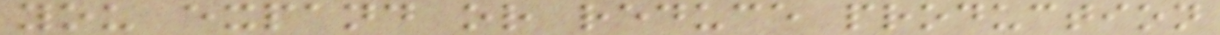you expand or reduce production
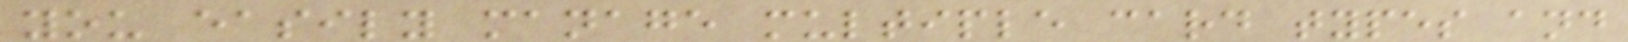you easily manage multiple card types and
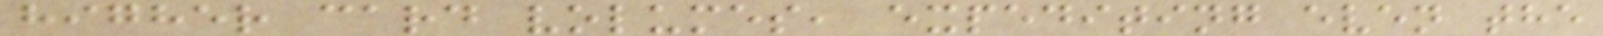higher card volumes, expediting even the
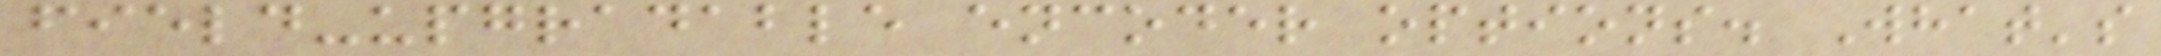field-upgradable encoder options. What's
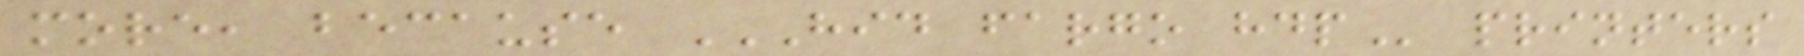more, because HID FARGO HDP printers
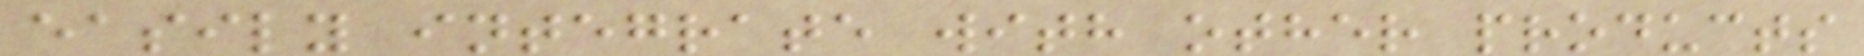easily integrate with other products
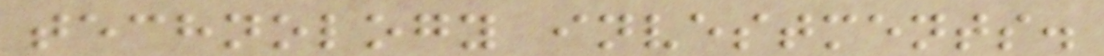technology investments.
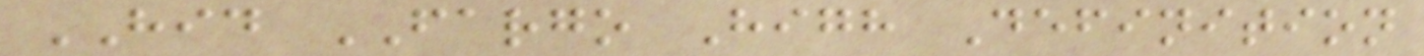HID FARGO High Definition
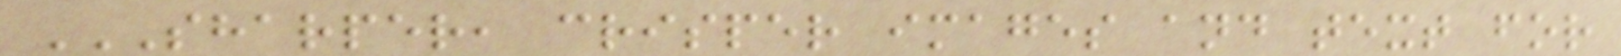SHARPER, CRISPER IMAGES AND TEXT FOR
